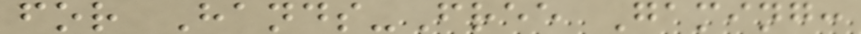for Hands-Free Gaming:
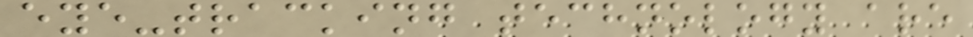eye-tracking technology are
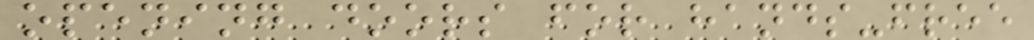opening doors for hands-free
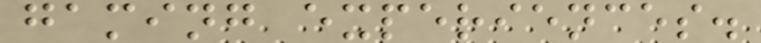gaming experiences.
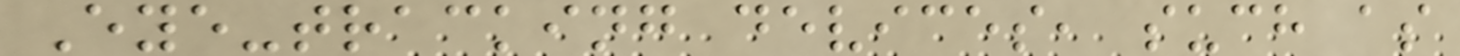Eye-tracking devices, such as
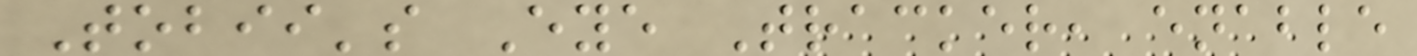Tobii's Eye Tracker, enable
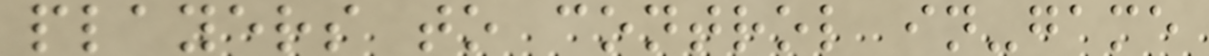players to control in-game
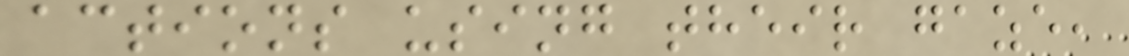actions using their gaze,
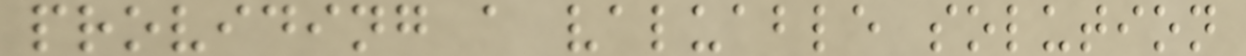providing a valuable solution
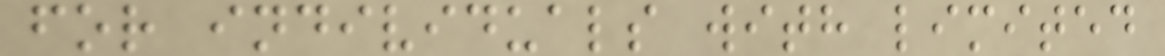for individuals with limited
